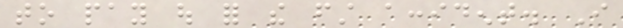to pay out for the first accident. I
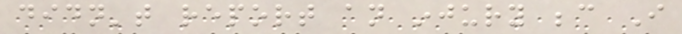didn't report an injury because I
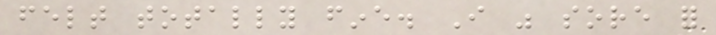felt totally fine. I was sore for
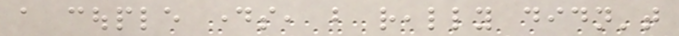a couple days, but really didn't
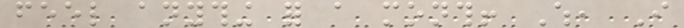feel anything for a month! Which, I
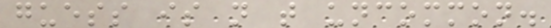guess is not that uncommon.
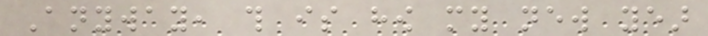Anyway, this is how my new year
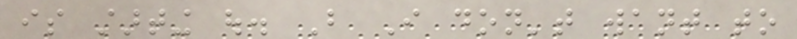is starting out. But I don't want to
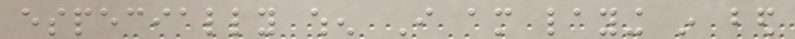especially when I am laying in bed
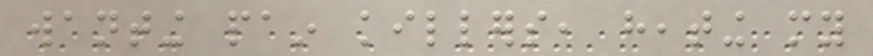wanting pain killers, heating my
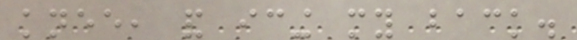knee, and icing my back.
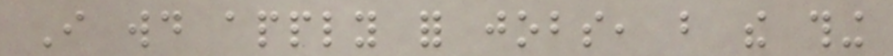I would apply for jobs, but the thing
